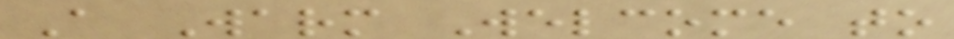A Warm Welcome to
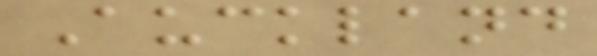Auckland
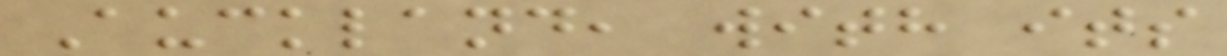Auckland, with its
